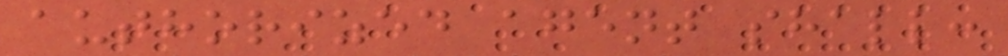authorized agent shall:
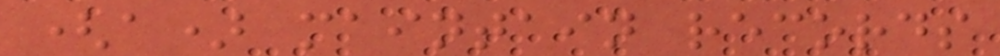(a) maintain records
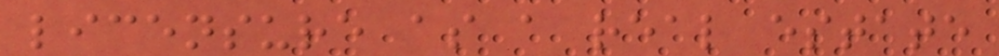licensure as a real estate
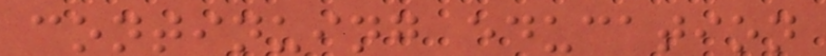continuing education
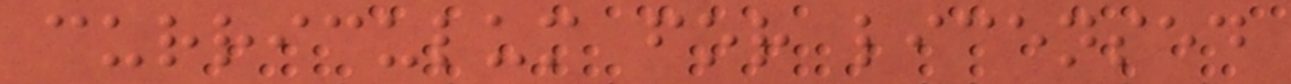curriculum for licensed
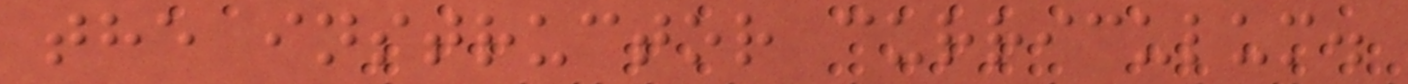the instructor curriculum.
